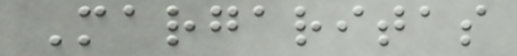Margaritas
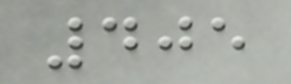405
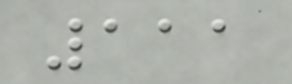111
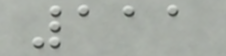111
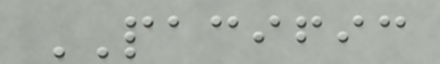PACIFIC
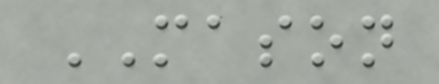MASON
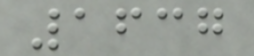1637
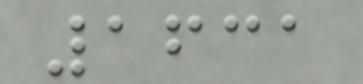1631
